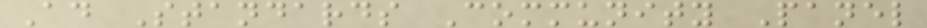Ad Standards Community Panel
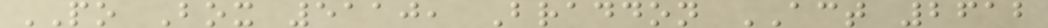PO Box 5110, Braddon ACT 2612
